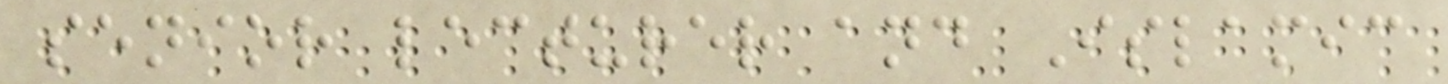senior lecturer and Islamic
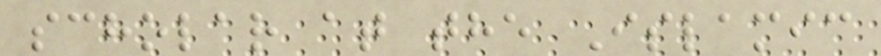scholar at the Islamic
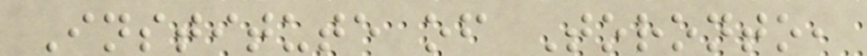Institute of Toronto,
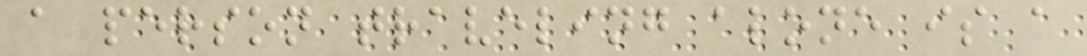a person traveling alone is a
